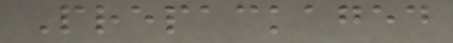Prepackaged
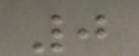0
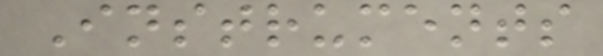Instruments
